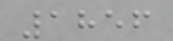1856
